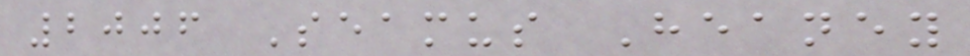2006 Seamus Heaney
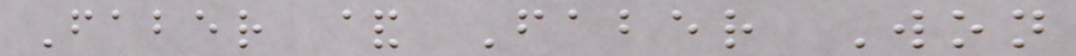Faber & Faber Won
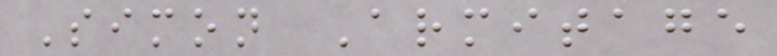Simon Armitage
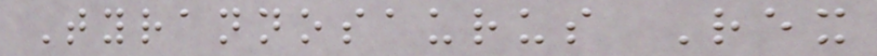Tyrannosaurus Rex
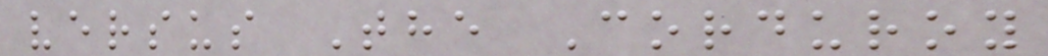versus The Corduroy
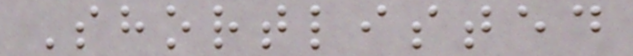Shortlisted
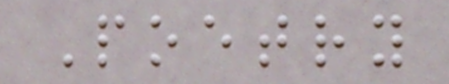Poetry
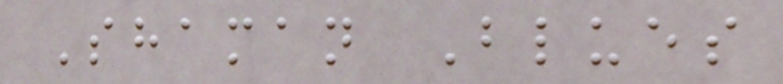Shaman Blues
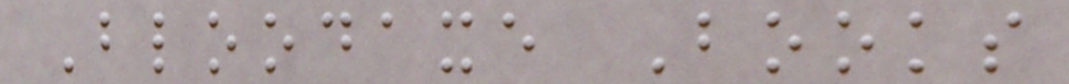Bloodaxe Books
